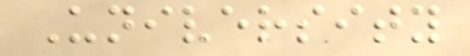University
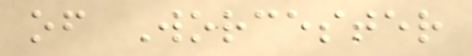of Worcester
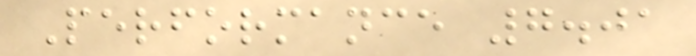Performance 7.01
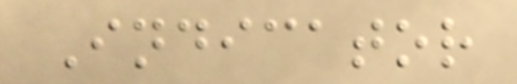Indicator
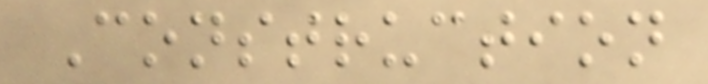Construction
